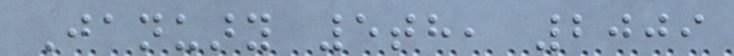January 5th, 2009
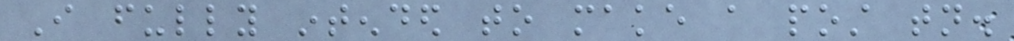I fully intended to make a post tonight.
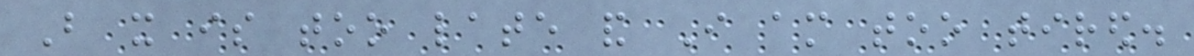But it is too late and I am too tired.
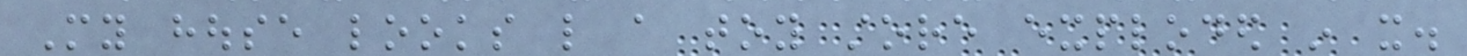My house looks like a toy store exploded in it.
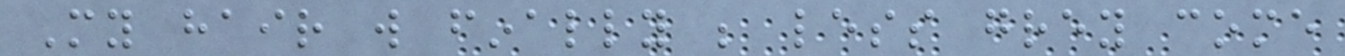My hair will finally be less grey come
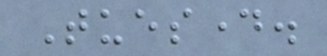Tuesday.
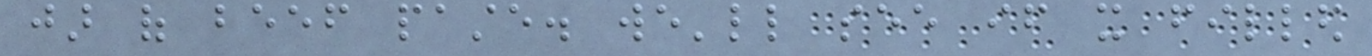jar of beef paste. we'll see if it filled
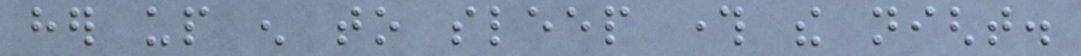her up enough to sleep through the night.
